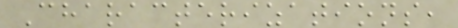Characterizations,
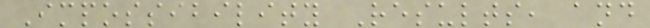Impossibility Results, and
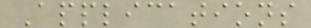Applications
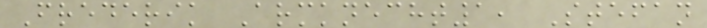Frederik Armknecht1, Stefan
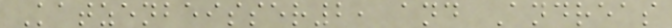Katzenbeisser2, and Andreas
